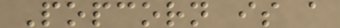Popcorn is a
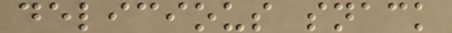delicious snack
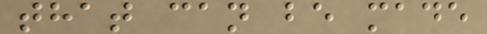that can be made
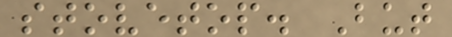stovetop. But
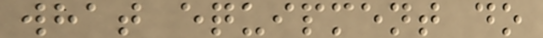what equipment do
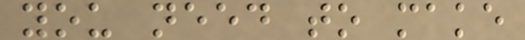you need to make
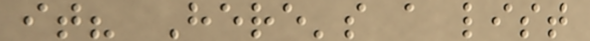it? Here's a list
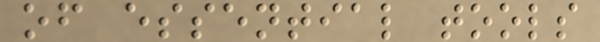of essential tools
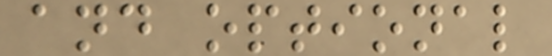and optional
